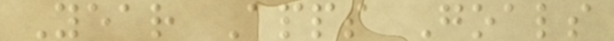Year Apps Goals
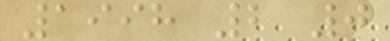1998 2 0
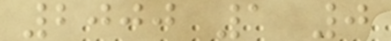2000 1 0
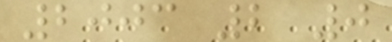2003 2 0
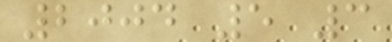2004 5 3
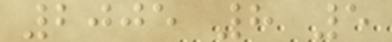2005 8 5
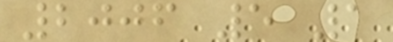2006 5 1
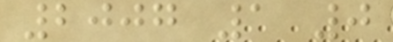2007 1 0
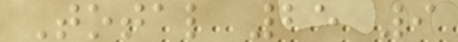Total 25 9
